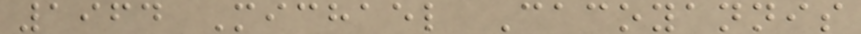1964 Michael Cacoyannis
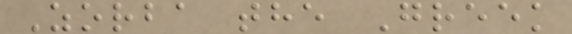Zorba the Greek
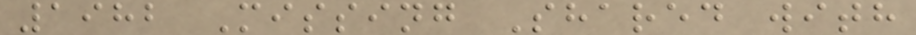1982 Missing Shared with
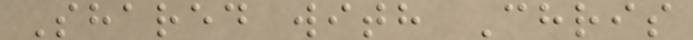Shared with Chris
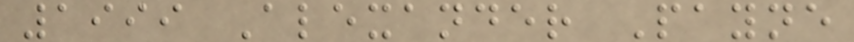1999 Alexander Payne
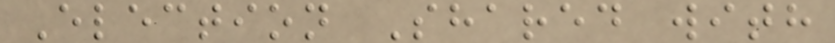Election Shared with
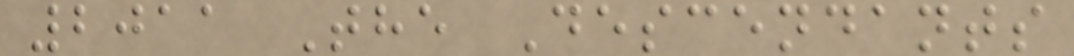2011 The Descendants
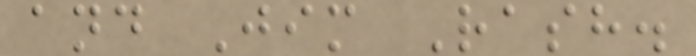and Jim Rash.
